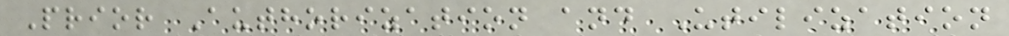Prior Authorization and Utilization
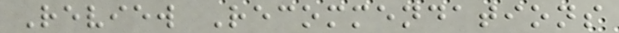Review Recommendations
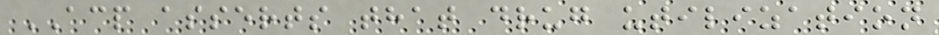ACP asserts that drug utilization
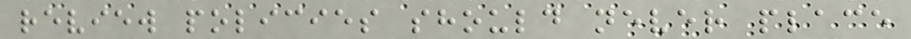review policies should never place
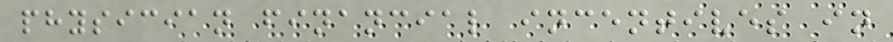physician financial incentives in
